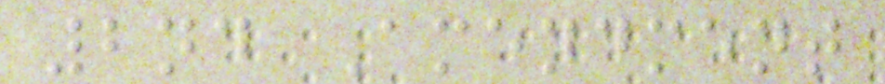2nd Amendment
